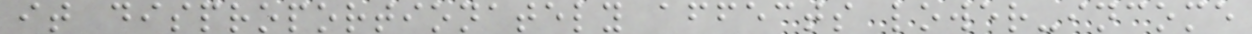it disproportionately affects lower-income
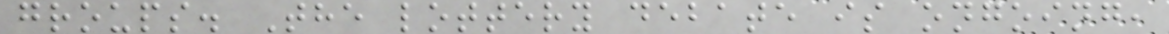groups. The lottery debate is ongoing,
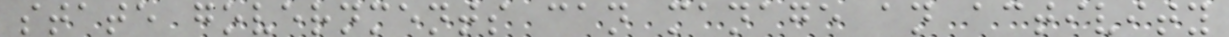state governments can manage an activity
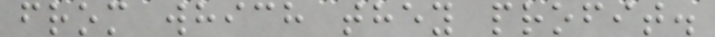from which they profit.
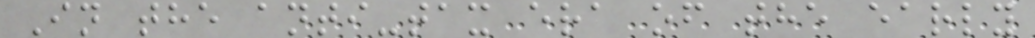In the anti-tax era of the early
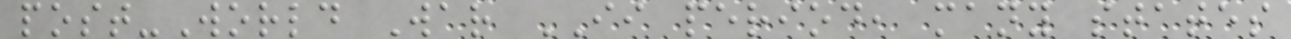post-World War II period, many states
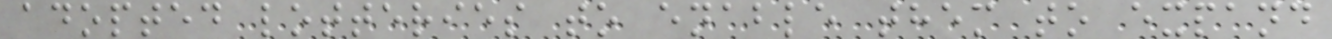adopted lotteries to enable them to expand
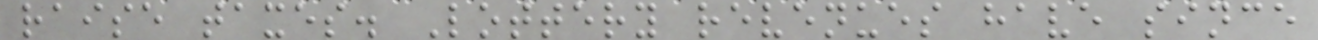raise taxes. Lottery revenues have since
